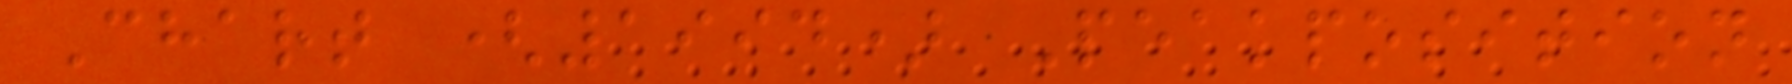Chart (1994) Peakposition
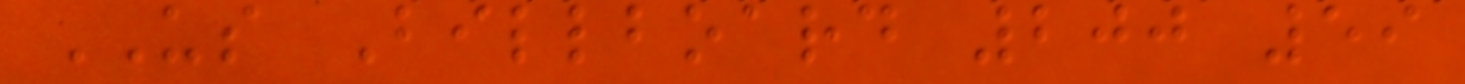US Billboard 200 59
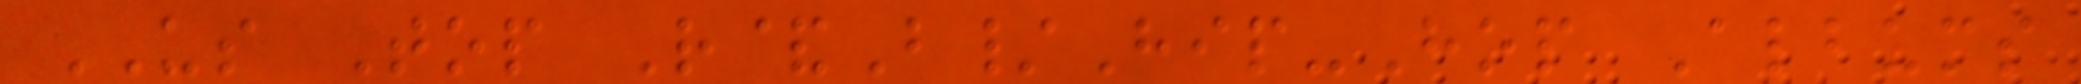US Top R&B/Hip-Hop Albums
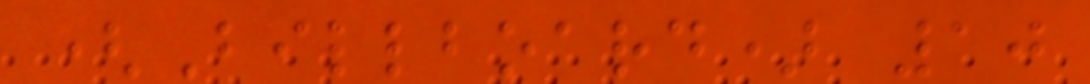(Billboard) 10
